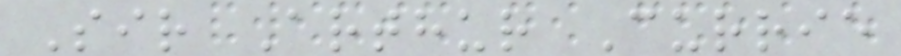Sir Arthur Currie
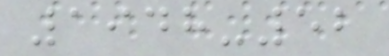1948-52
